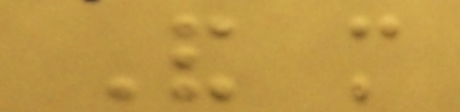And more
